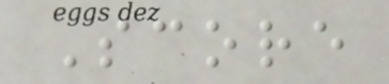Score
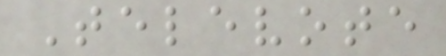Televote
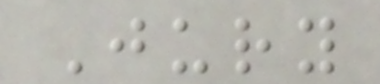Jury
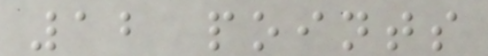12 points
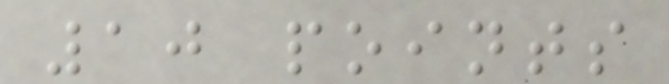10 points
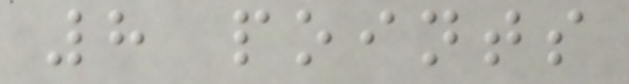8 points
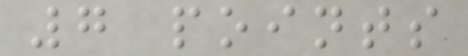7 points
